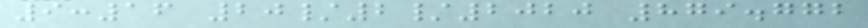9:16 20/2/2020 879.772
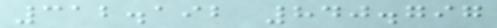312.192 840.797
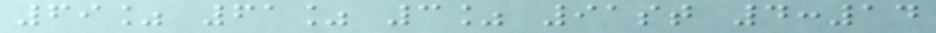69% 61% 3% 91st 4:14
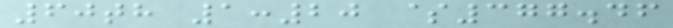60th 1:20 $377.46
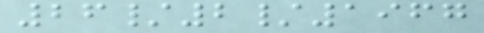26/2/1967
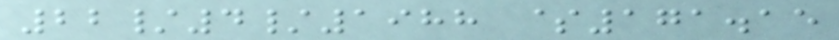22/4/1988 $171.15
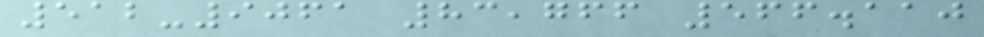512-9061 83,766 566.110
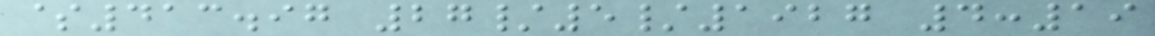$413.97 27/5/1927 4:19
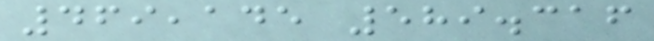469,145 589.316
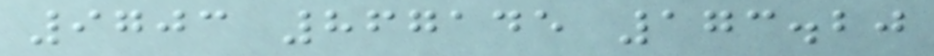9703 867145 173.20
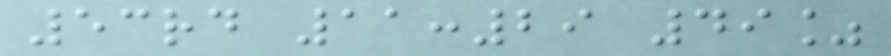53rd 11:29 49%
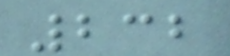232
